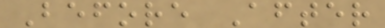Before After
